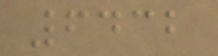6432
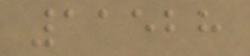11528
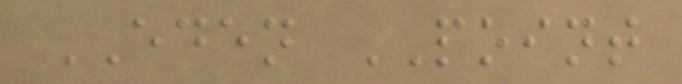EDEN POINT
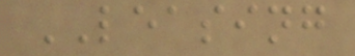LEASING
